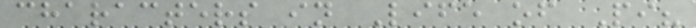characters in Life of Pi?
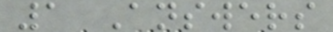1 Answers
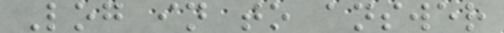Log in to answer
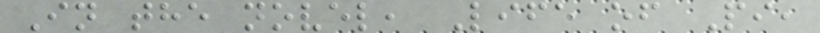In the novel, Life of Pi,
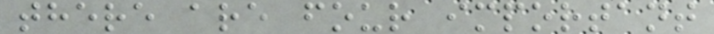there are four important
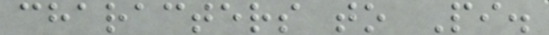characters to Pi.
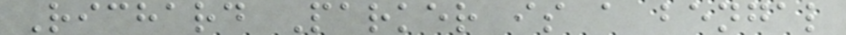Richard Parker is a bengal
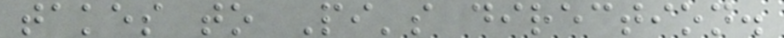takes to Pi's direction.
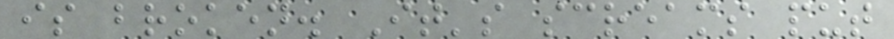is broken. It's screams put
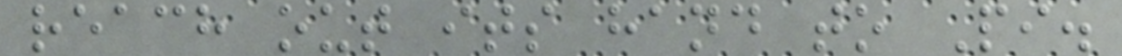reach out its hand to Pi.
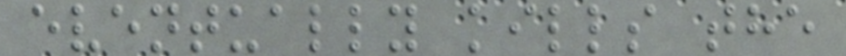eventually kills the
